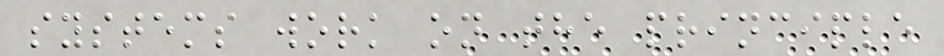systems work on the principle
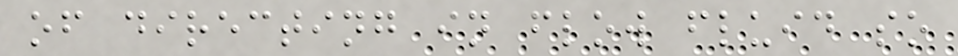of directing in flow fluid so
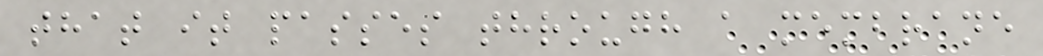that it passes through a membrane
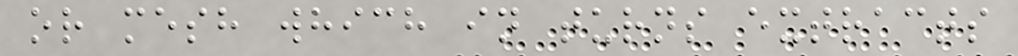or mesh which in turns extracts
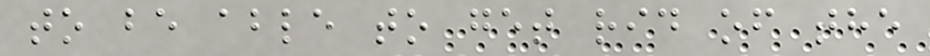to be able to get rid of the
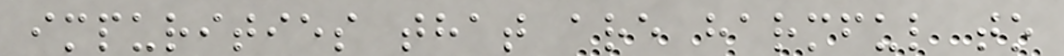impurities that are harmful to
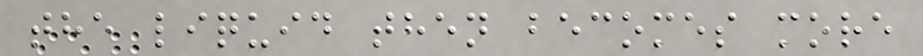the liquid then becomes more
